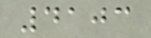4103
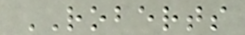ROBERTS
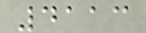4113
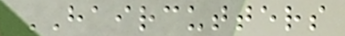HAIRCUTTERS
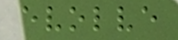evolve
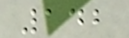142
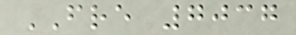FRE 7037
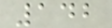142
